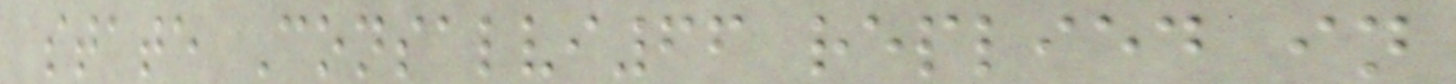state Consalvi66 replied in
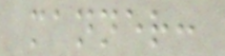manner:
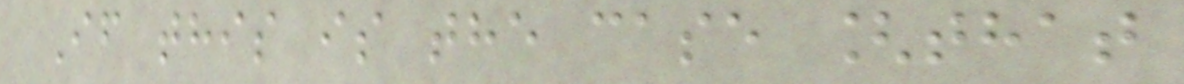If this is the case [that
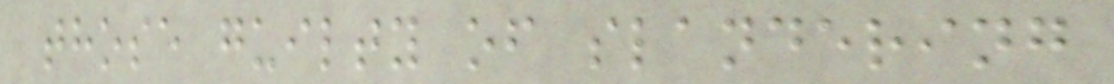those guilty of slandering
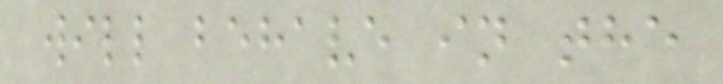will behave in the
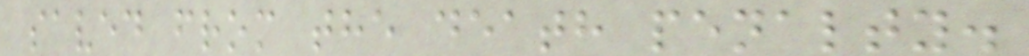saved from the death penalty.
